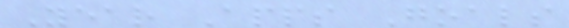Year Apps Goals
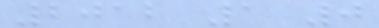2012 1 0
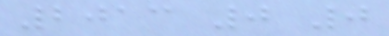2013 0 0
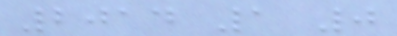2014 1 0
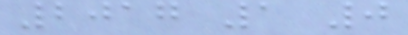2017 1 0
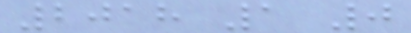2018 1 0
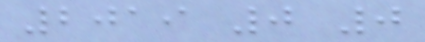2019 0 0
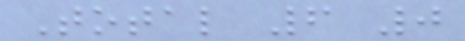Total 6 0
